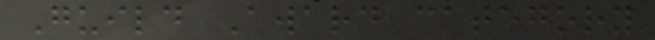Guild Award category
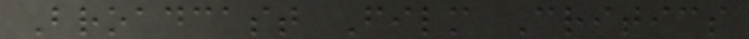Broadcast Film Critics
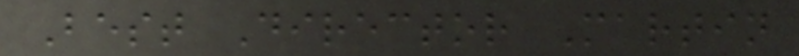Best Director Martin
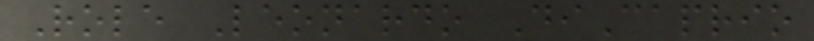Role Leonardo DiCaprio
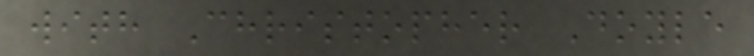with Christopher Doyle
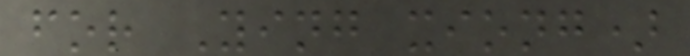for Ying xiong)
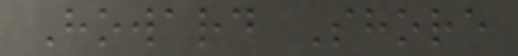Howard Shore
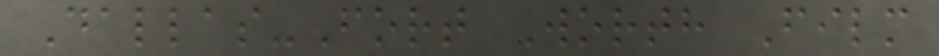Dallas-Fort Worth Film
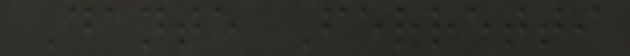Dante Ferretti
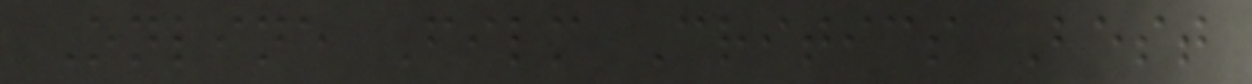Online Film Critics Best
